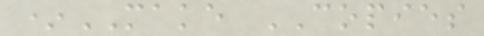*MAKE COPIES
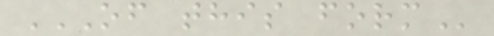OF THIS FORM
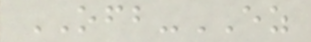OFB-EZ
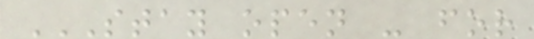STAY OPEN - FOR
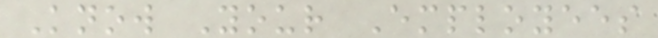Know Your Employees
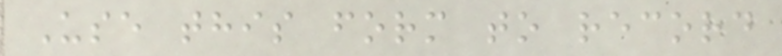Use this form to record
